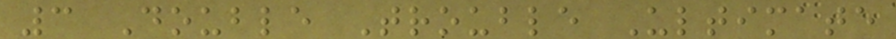3 Double Trouble Ultimate
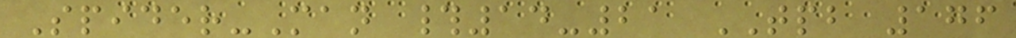Spider-Man #14-21 TPB 176
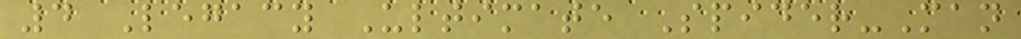4 Legacy Ultimate Spider-Man
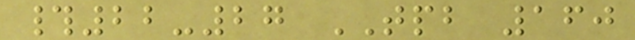#22-27 TPB 160
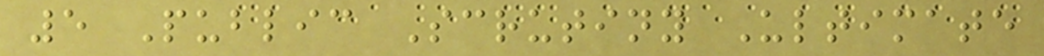5 Public Scrutiny Ultimate
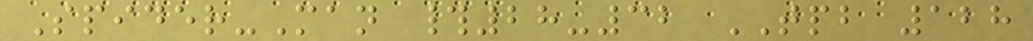Spider-Man #28-32 TPB 128
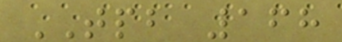TPB 168
